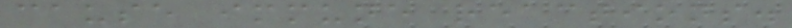cause immune reactions.
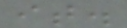it.
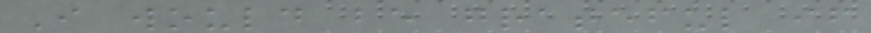I would be grateful if
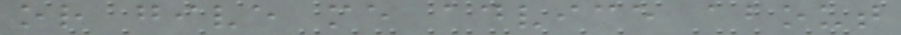or give me advice about
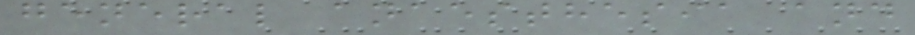general anaesthesia and
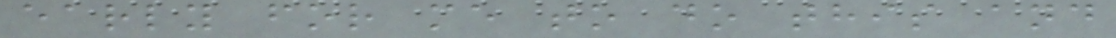early for me to do this and
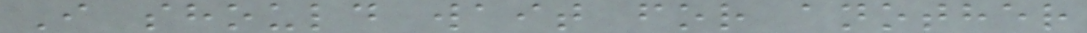I should wait for another
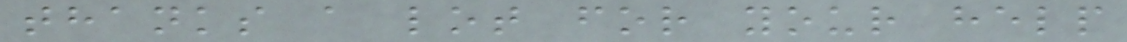thanks a lot for your help
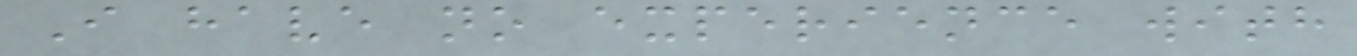I have no experience with
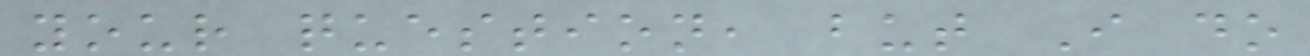your question, but I do
